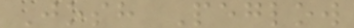Josh Peglow
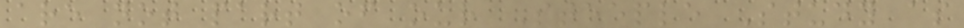are not part of our Steeple Study as
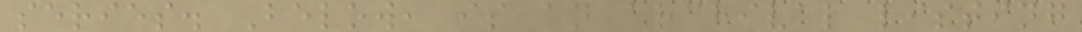series. Below, is an archival listing
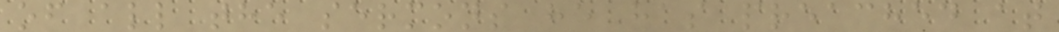of all the sermons he has preached at
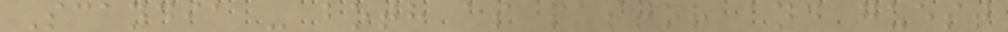Scandia - both as pastor and guest
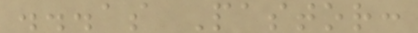...as Pastor:
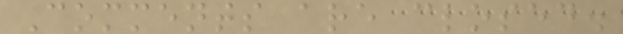Comments are closed.
